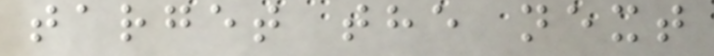target the next
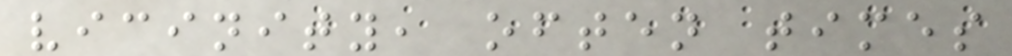vicinity, often times
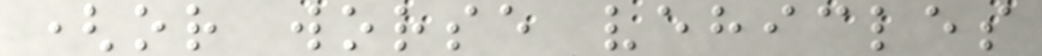(or worse vehicles
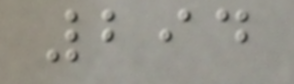294
